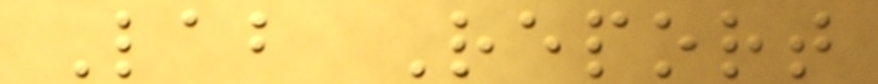Lab Report
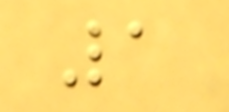1
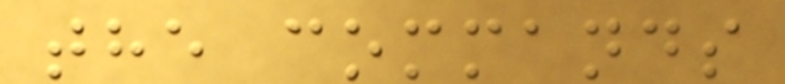the commands
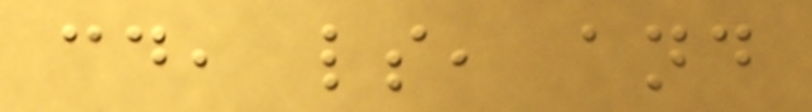cd, ls, and
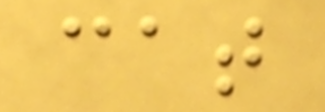cat
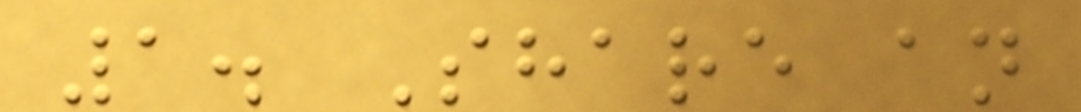1. Share an
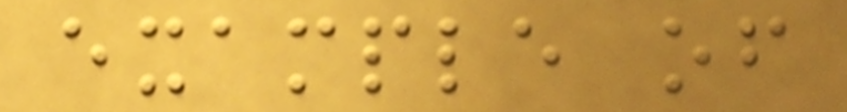example of
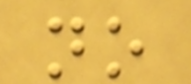no
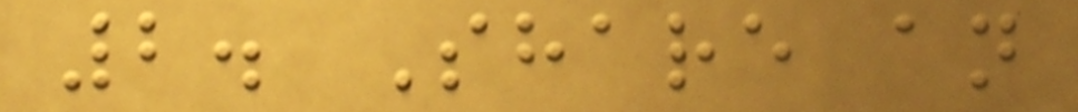2. Share an
